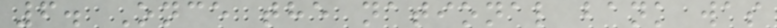6. Once the national bank was
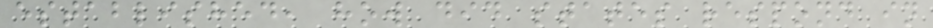established, how did states respond in
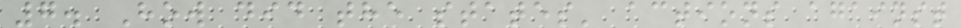7. How did the states' actions against
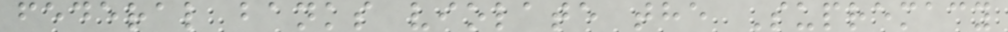federal banks violate the Supremacy
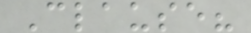Clause?
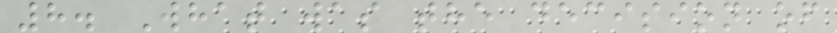8. What was the decision of
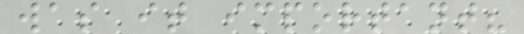was it important?
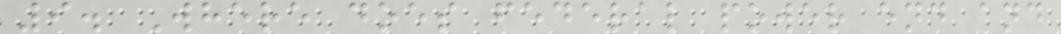9. Where does federal power end and
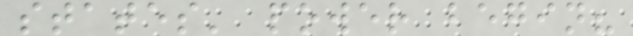states' power begin?
